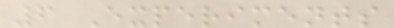6 Experiments
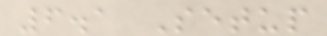6.1 Setup
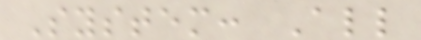System: All
